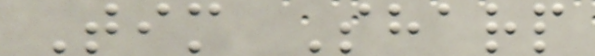Tim Sharp
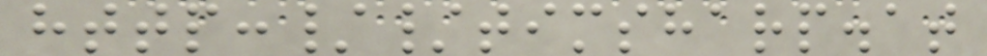http://timsharp.at
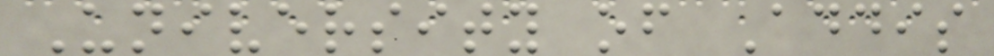University of Addis
